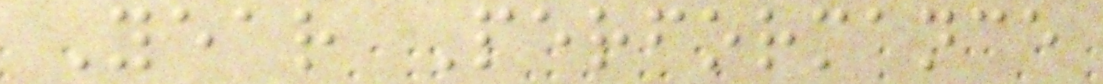Year Performance
